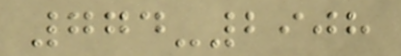774-2908
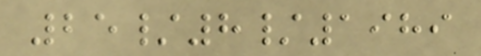25/8/1989
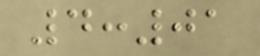4:01
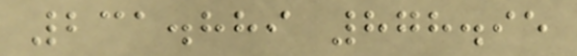231.889 878.95
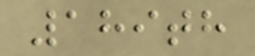189th
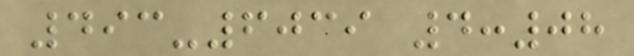493-6039 4:08
